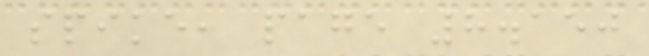spike, page 8.150
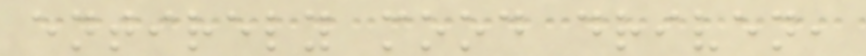entirely mood driven,
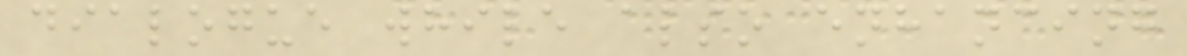dialogue while also enhancing
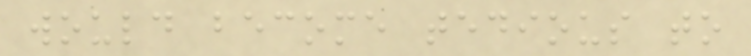would become tedious to
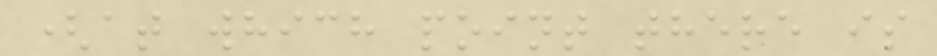(at which point there is
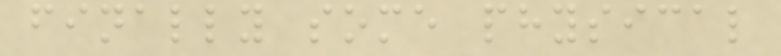finally some physical
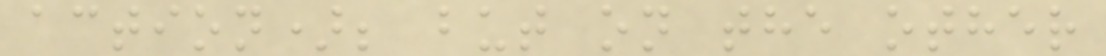action); but on the other
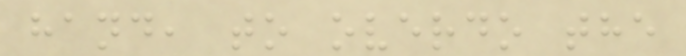hand, to overdo the
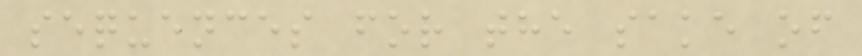sequences for the sake of
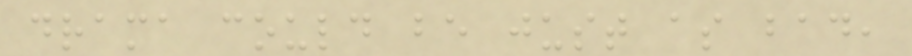drama could be just as bad,
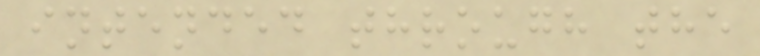intended through the
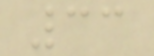33
